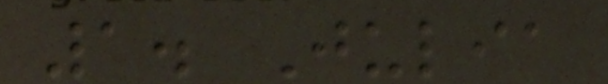1. Julia
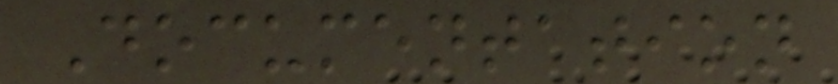Documentation
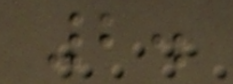2.
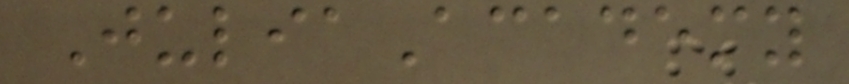JuliaAcademy
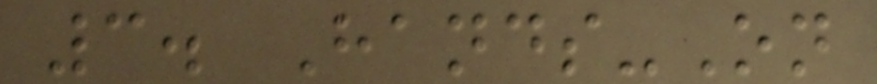3. Hands-On
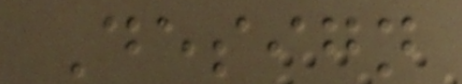Design
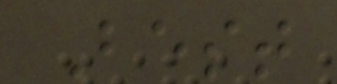Best
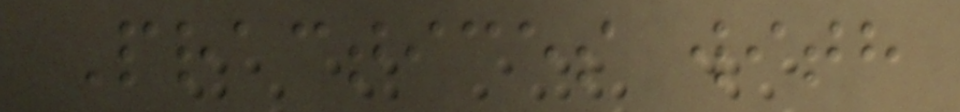Practices with
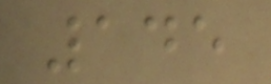145
